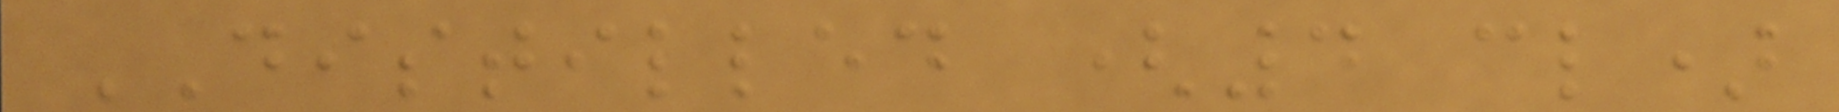DISTILLED (4 cl)
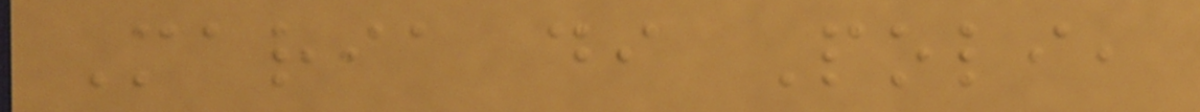Maria di Poli,
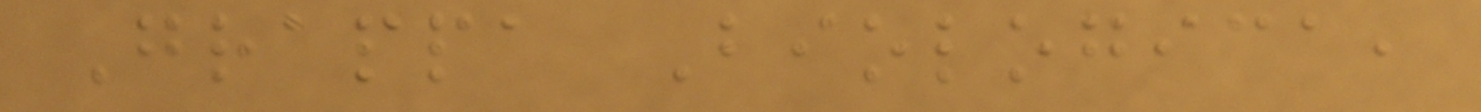Grappa Biologica,
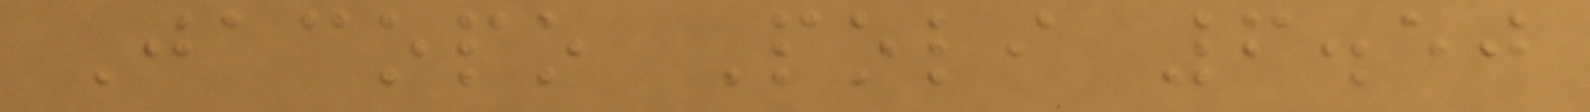Jacopo Poli 6.50
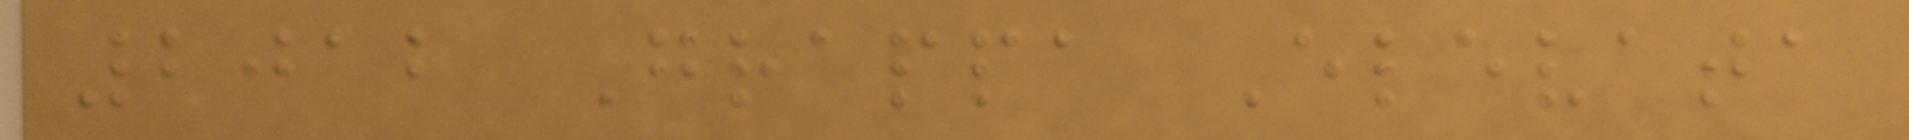2012 Grappa Elevata
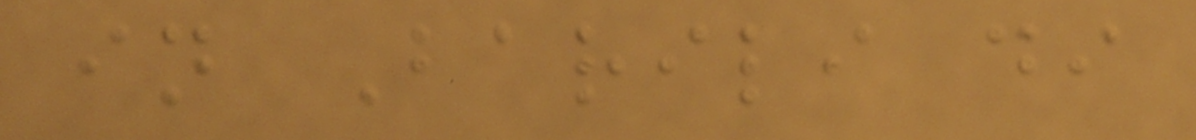in Barili di
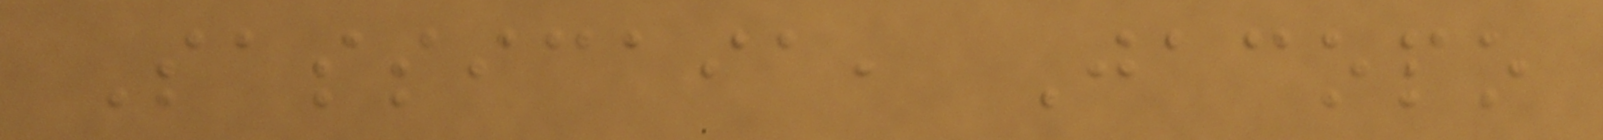Sassicaia, Jacopo
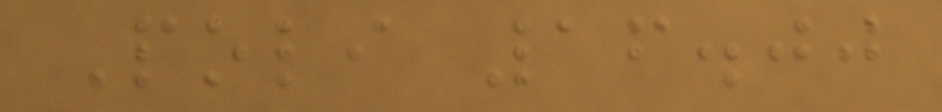Poli 16.00
